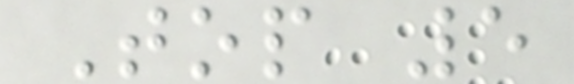Top 5
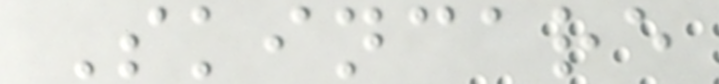Skincare
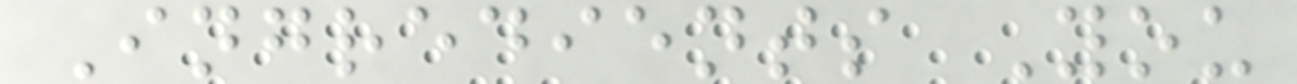Ingredients You
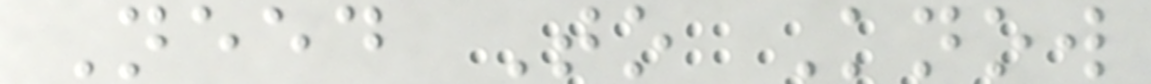Need To Know
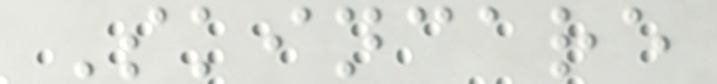Skincare
